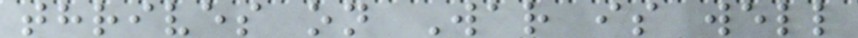thrives on War is well
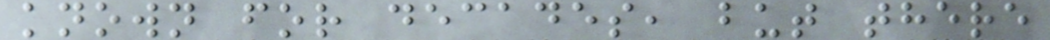known for decades, but there
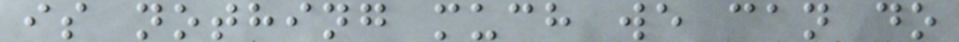is nothing much we can do
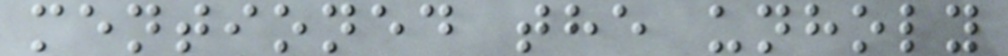mentioned the unholy
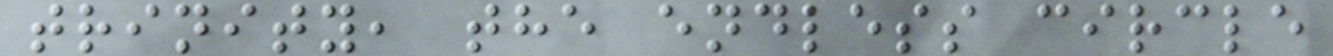trinity, the endless circle
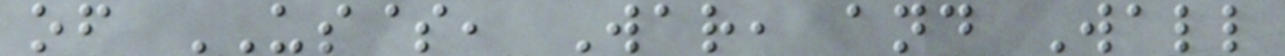of US$, War, and Wall
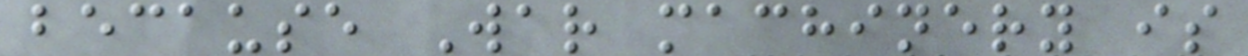because War machinery is
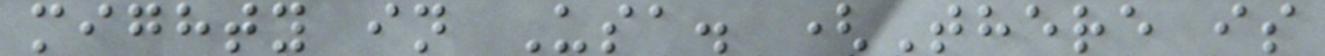mighty in Usa. (There is
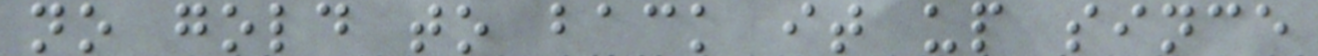no gold to back it up since
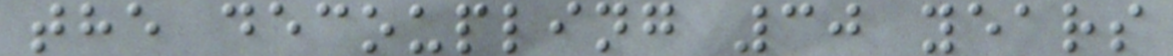the decoupling 30 years
